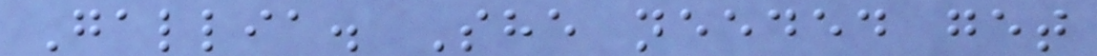Gallia. She needed get
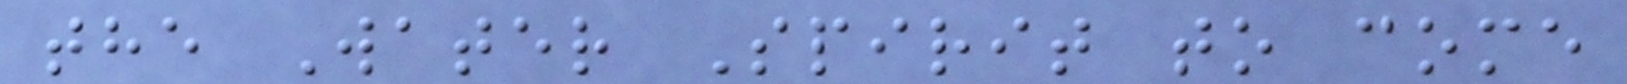the Water Spirit to come
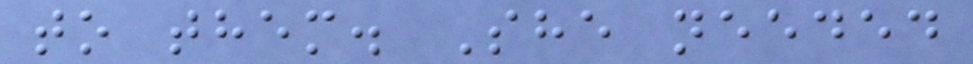to them. She needed
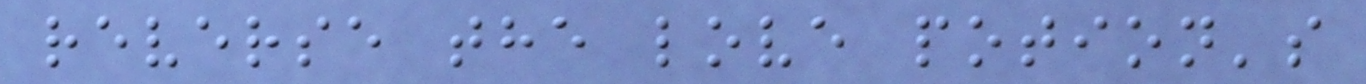reverse the love potion's
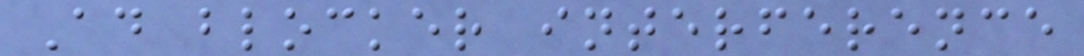Ad blocker interference
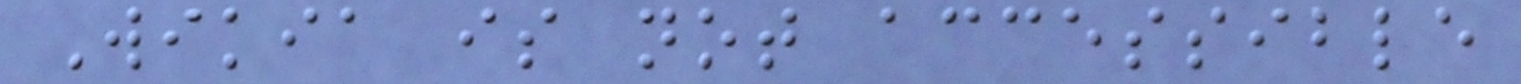Wikia is not accessible
